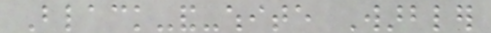Black-and-white Warbler
